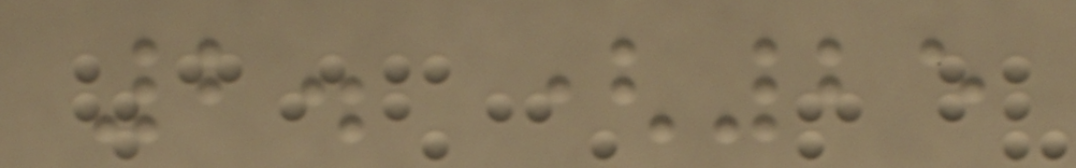2. (25
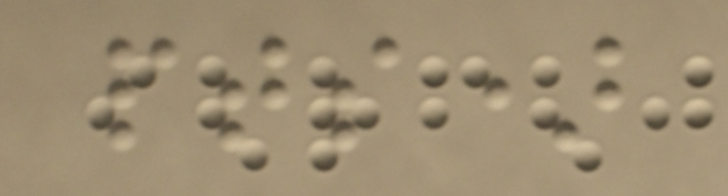pts)
